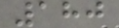180
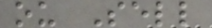ou Sell
